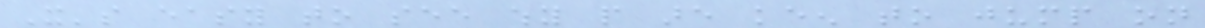It's easy to see why people are keen to jump on
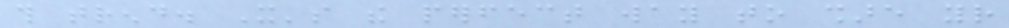this trend. It's the perfect way to share your
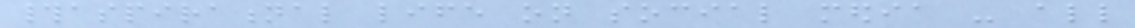#aspirational life on social media - all
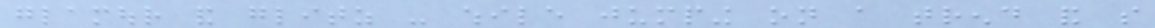glamour and glitz - while jumping on a trend and so
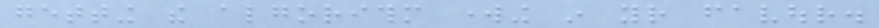getting the algorithm working in your favour.
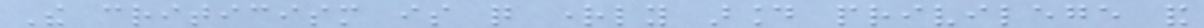The criticism is quite rightly around privilege and
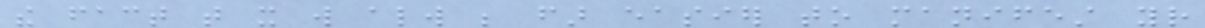the fact that it will always be far easier to manifest your
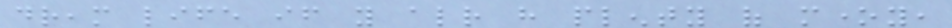dream life if you already have plenty of money,
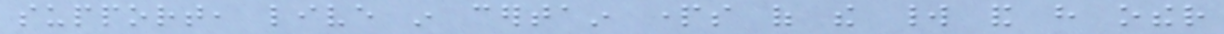support, live in certain parts of the world and have other
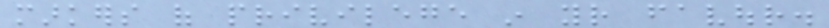markers of privilege in your favour.
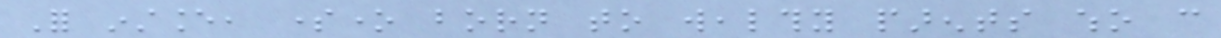For instance, someone born to wealthy parents who can
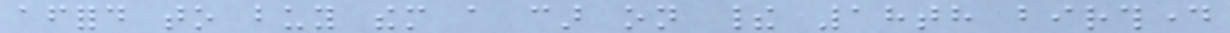afford to buy them a car on their 18th birthday
